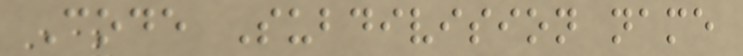Code Subdivision name
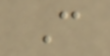C
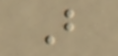B
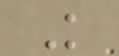K
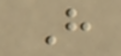H
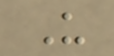U
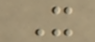X
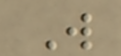W
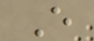E
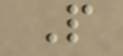P
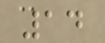14
